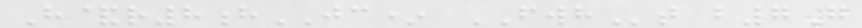H&r8hJC* FWHt b7G
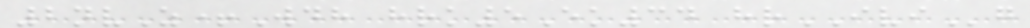2nvZ+Wdh hrk5Ek34 hrIVIg
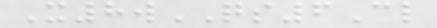X8wQS6Cl
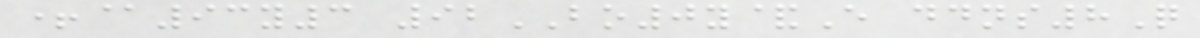+@93y3 92BO0y&E ddns8Q
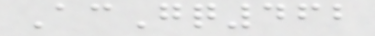AcGq462
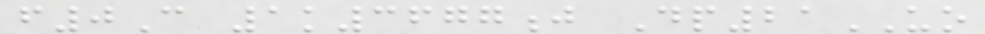f0C 1k3677j Dp21UO
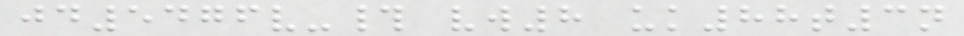jd5476v-# vw8 uk88t3n
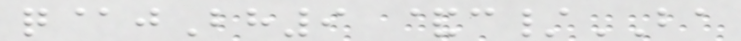q@jBh9 &c/BA
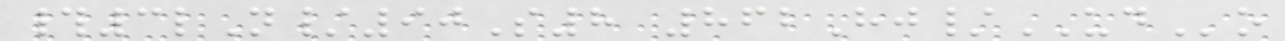#3lN/90S8 862Hj/UDo
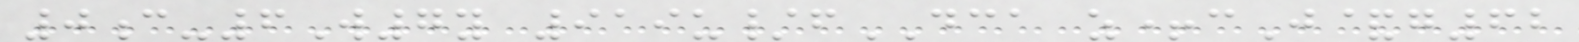0c-6W7y 919u/fDCA z+cJ&g62
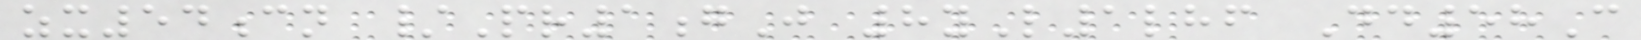zx54cn /Pr1gJ 8yL1lhf Dd58C
